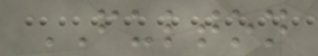FULTON
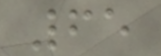65
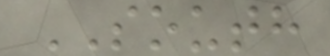SOUTH
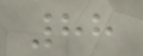88
